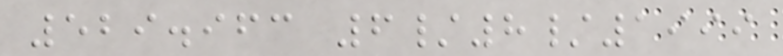529.963 6/8/1999
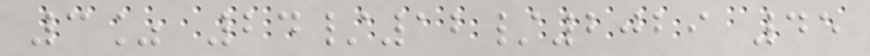3% 24/12/2029 45
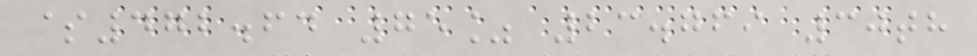$472.64 75% 23.769 30th
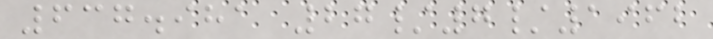637.981 27/7/1962
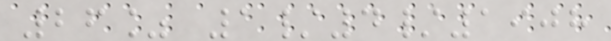26% 1/4/1908
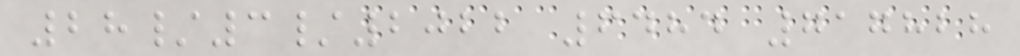28/3/2022 6484 717828
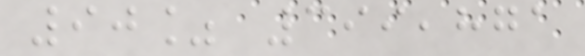90% 399,871
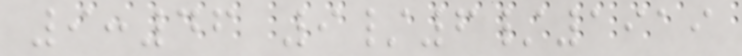9:46 9/6/1919
